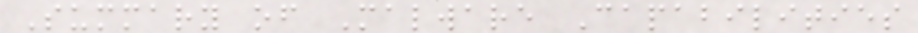Summary of Malware Capabilities
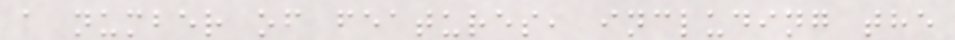a number of features, including the
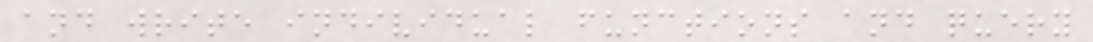and write individual functions and query
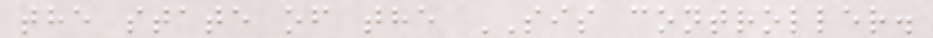the state of the SIS controller.
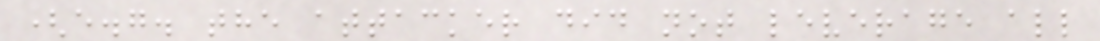(e.g. the attacker did not leverage all
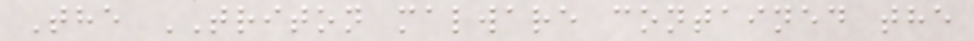The TRITON malware contained the
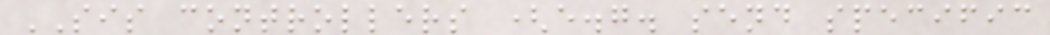SIS controllers (e.g. send specific
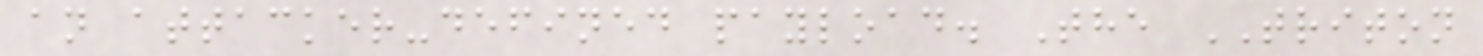an attacker-defined payload. The TRITON
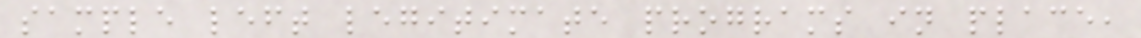sample left legitimate programs in place,
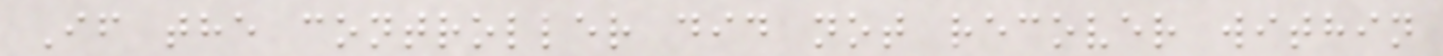If the controller did not recover within
